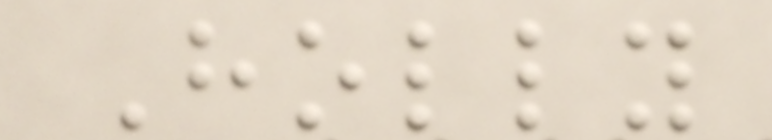Holly
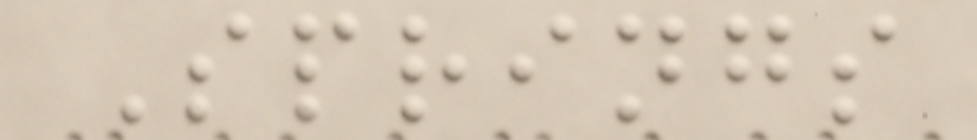Springs
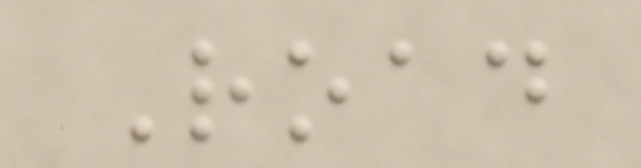Road
